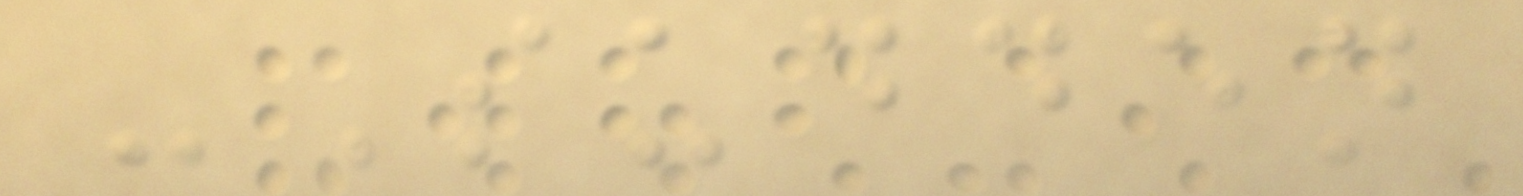-Sudden
